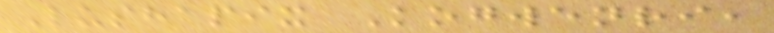Lushapix Kogwenri,
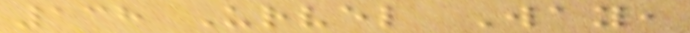138 Urvel Way,
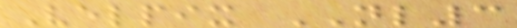Velpix NL3
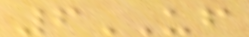6UF
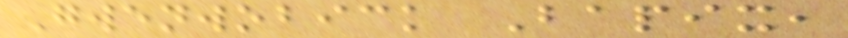Gwenwobick Bapix,
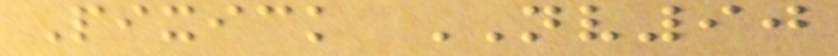Pixick NV90
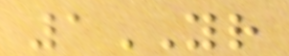1YR
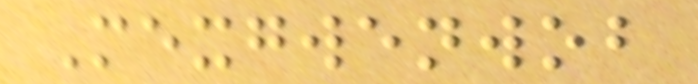Mexgwenwob
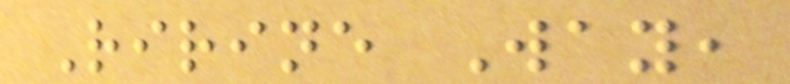Ririne Way,
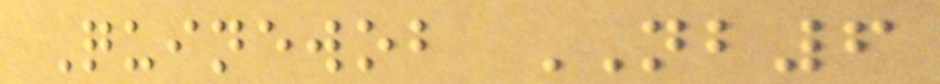Quinewob NB6
